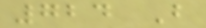724 B
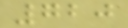720
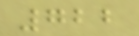722
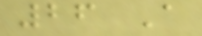26 A
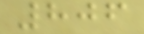806
